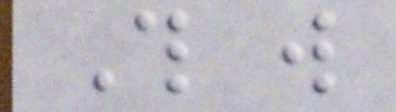This will
